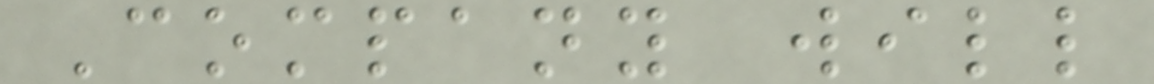Company will
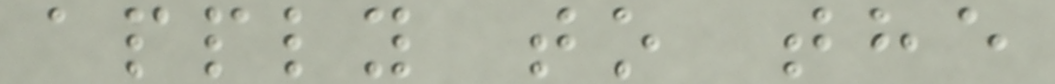apply to the
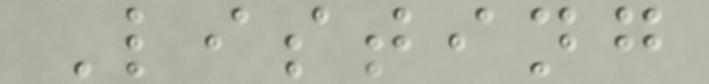Listing
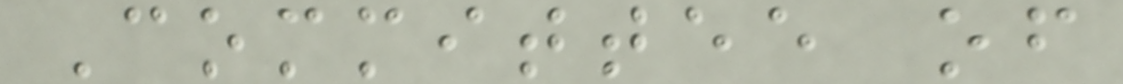Committee of
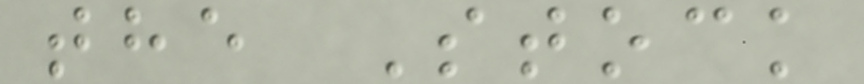the Stock
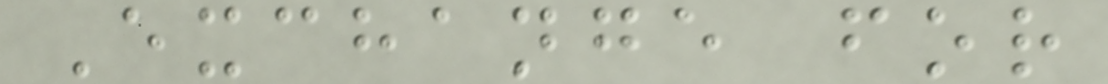Exchange for
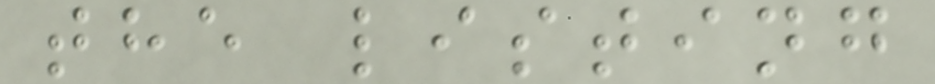the listing
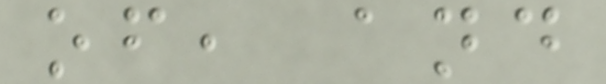of, and
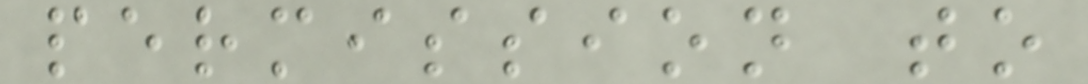permission to
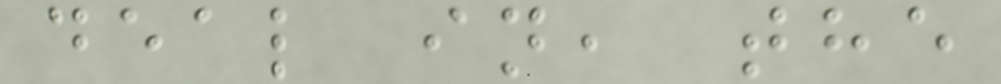deal in, the
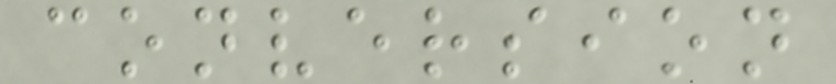conversion
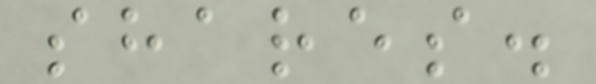shares.
